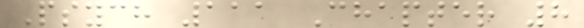Psych 111 Chapter 8
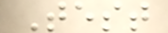Test
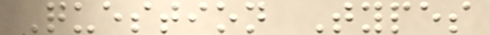Question Types
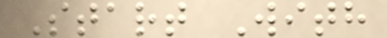Start With
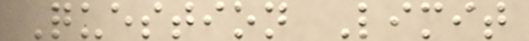Question Limit
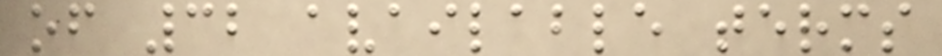of 32 available terms
